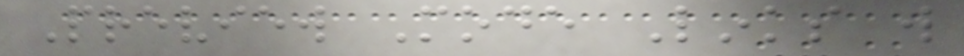Preview Mode Links will
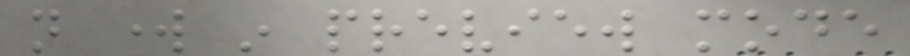not work in preview mode
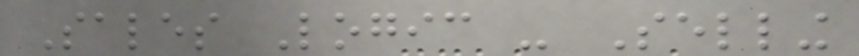Sales Logic - Selling
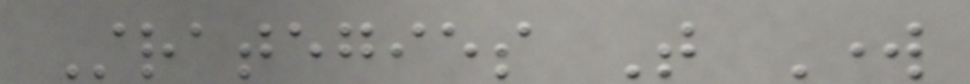Strategies That Work
